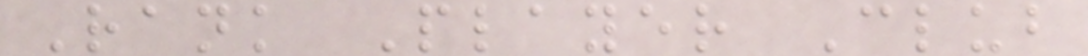Rank Player Club
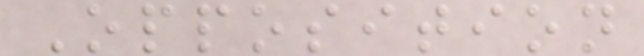Opposition
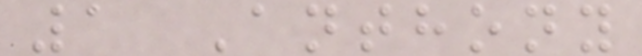1 Anthony
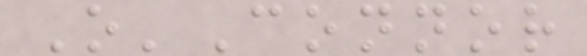O'Connor
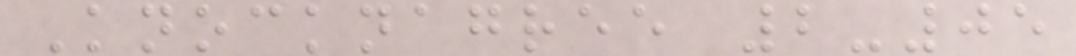Knocknagree 2-05
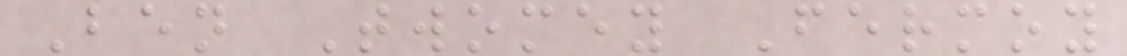Ben Twomey Fermoy
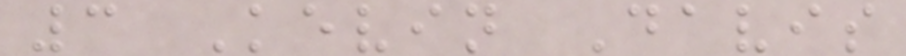3 Kevin Davis
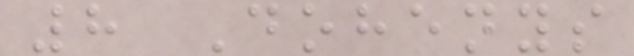8 Dohenys
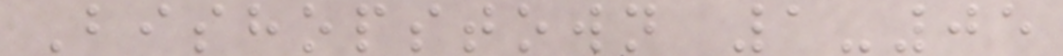Bishopstown 1-05
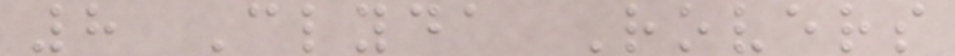8 Clyda Rovers
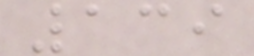139
